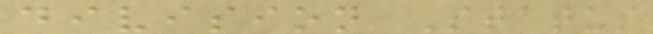division Status
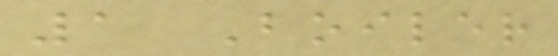1 Boiler
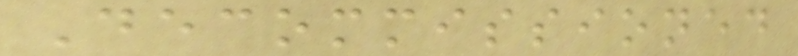Decommissioned
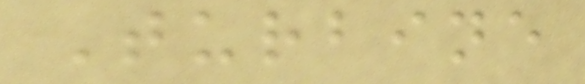Turbine
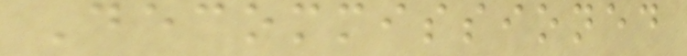Decommissioned
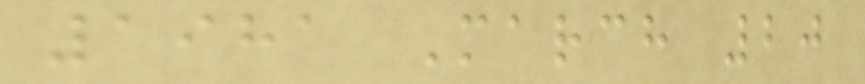1981 March 20
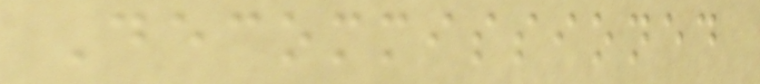Decommissioned
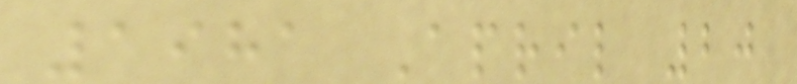1981 April 20
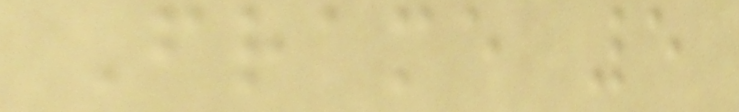Frame 5
